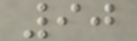90
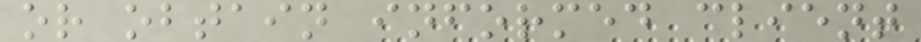or obtain informed client
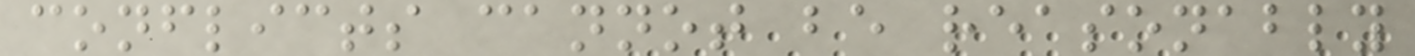conflicts cannot be reasonably
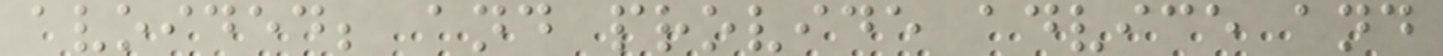avoided; and provide advice and
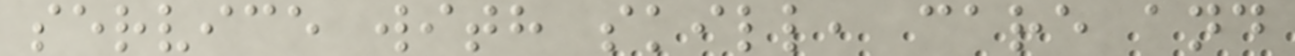service with skill, care and
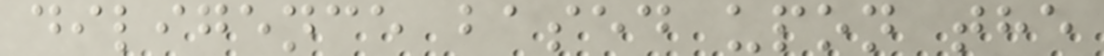diligence based upon the
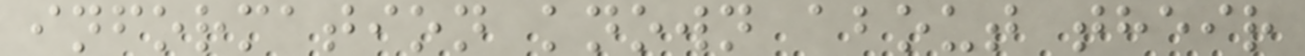information known about their
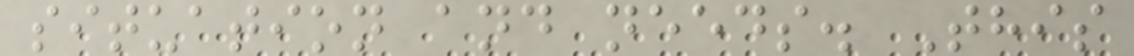situation and needs. This
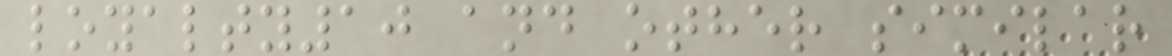loyalty10 and other similar
